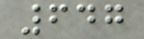647
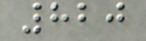820
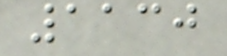1130
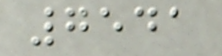7541
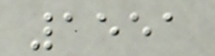1551
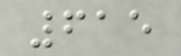615
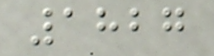1827
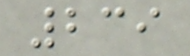239
